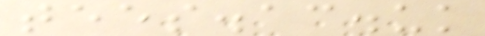tees.ac.uk
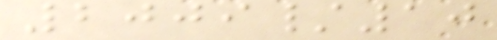2009/10
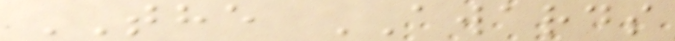THE AWARDS
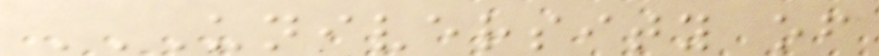UNIVERSITY OF
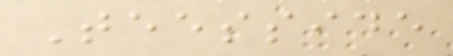Teesside
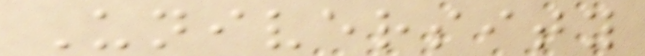University
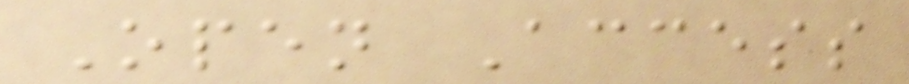Open Access
